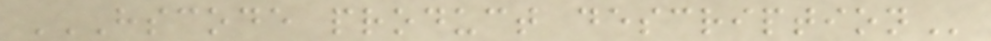HSCODE PRODUCT DESCRIPTION
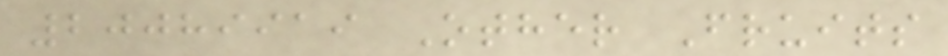20089919 Other Fruits
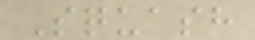Squash
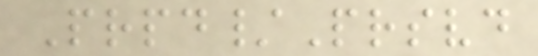Prpd/Prsvd
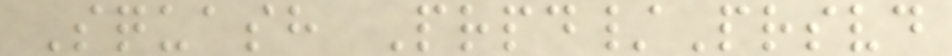Squash Prpd/Prsvd
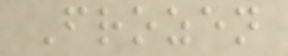Frozen
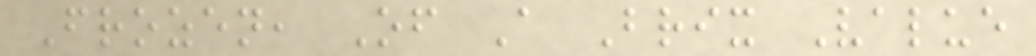Frozen, Of A Brix Value
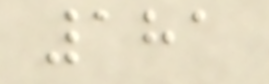181
